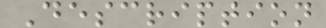Description
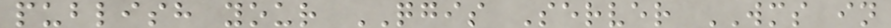publish your QGIS Server WMS in
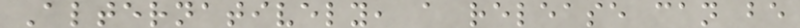Alternatively, a release can be
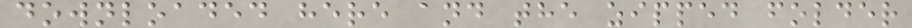downloaded here and the zipped folder
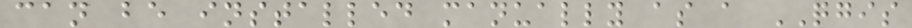can be installed manually as a QGIS
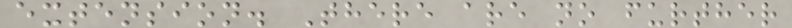extension. There are no further
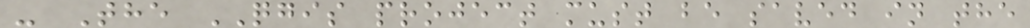- The QGIS project must be saved in the
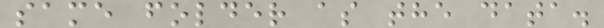same folder as the data.
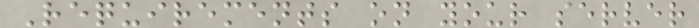Requirements on your server
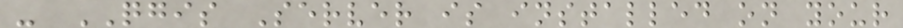- QGIS Server is installed on your
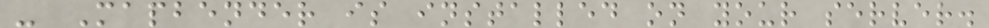- Mapbender is installed on your server.
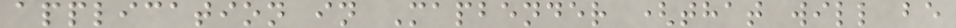application in Mapbender (that will be
